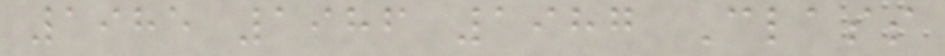1985 1986 1987 Class
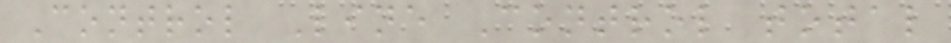Control Line Control total
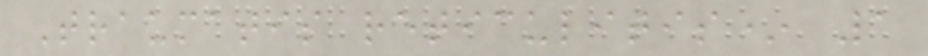Traumatis reticulitis* 1
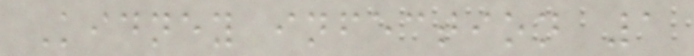Kidney infection 1
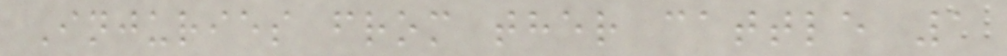Injuries from ther cattle 1
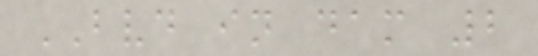BVD in dam 2
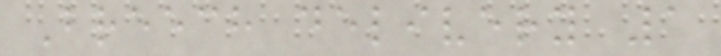Breech delivery 1
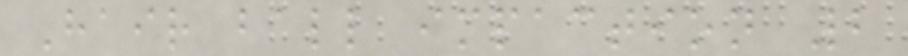Hair ball impaction 2
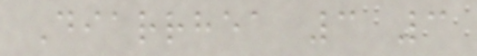Diarrhea 3 3
